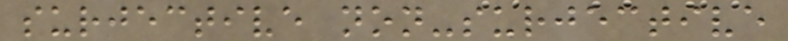surjective non-surjective
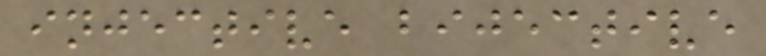injective bijective
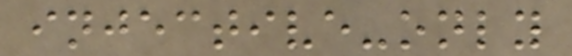injective-only
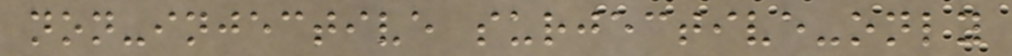non-injective surjective-only
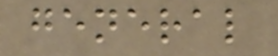general
